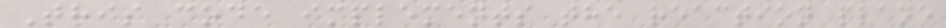This code implements the reaction plane
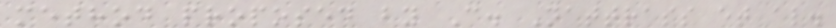method proposed by C. Nattrass et al.
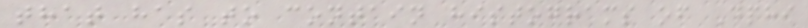that has to contain histograms of Dphi
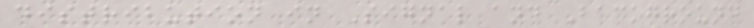distribution in Signal and Background
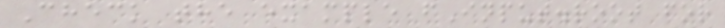Check the example fInput.root for
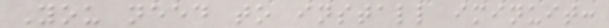You need to install iminuit:
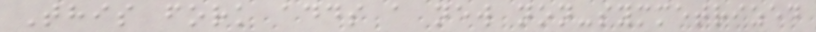This fork adds a new non-symmetrized
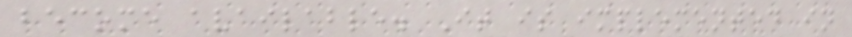become available. It is implemented in
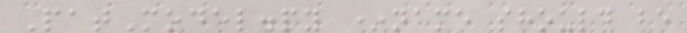PatModel.py *name should be
